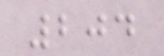204
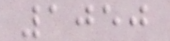1050
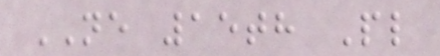NE 15th Pl
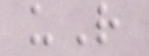uR
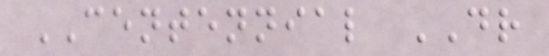CENTENNIAL DR
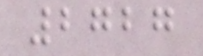2727
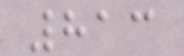813
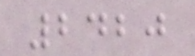2420
